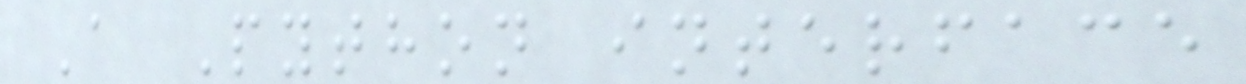A Python interface
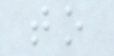to
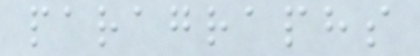paragraphs
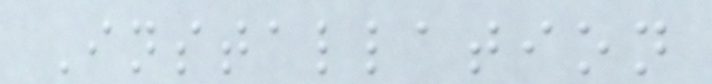Installation
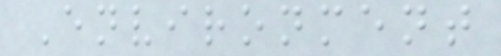Environment
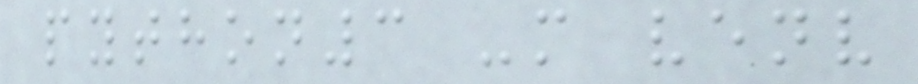python3 -m venv
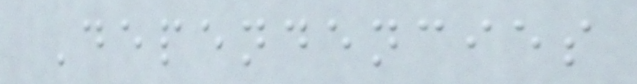Dependencies
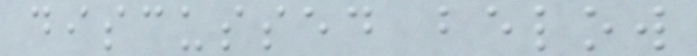discussed below
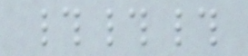###
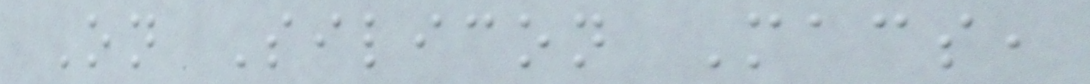On Silicon Macs,
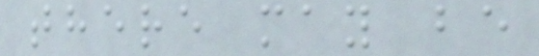there may be
